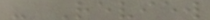- Review
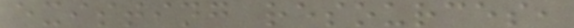existing resources,
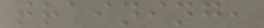training,
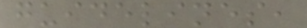guidelines,
